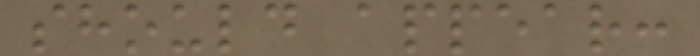should appear:
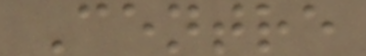Centre
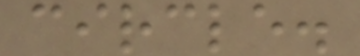circle.
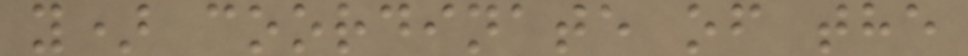y) coordinate of the
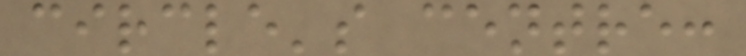circle's centre:
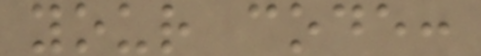your code:
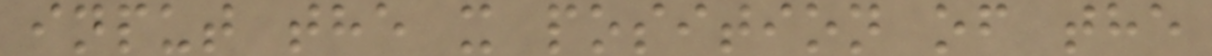input the x position of the
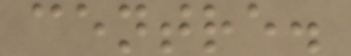centre.
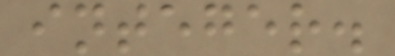integer.
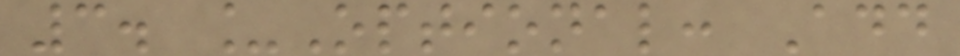3. _Optional: Add
